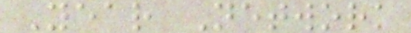Year Network
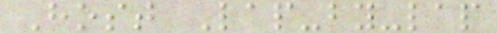Host Lap-by-lap
